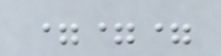===
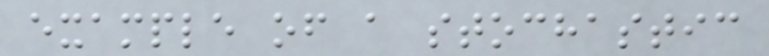example of a stochastic
